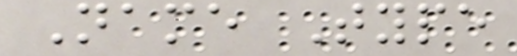Name Type
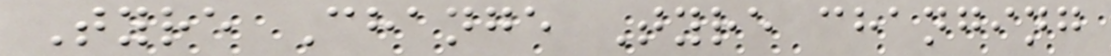Tyre Change Tyre changing
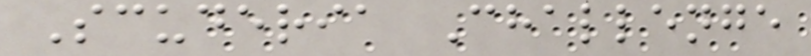Scuderia Challenge
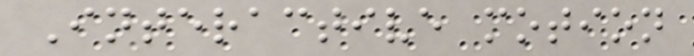Interactive motion
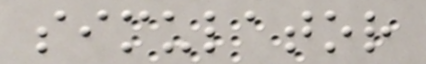simulator
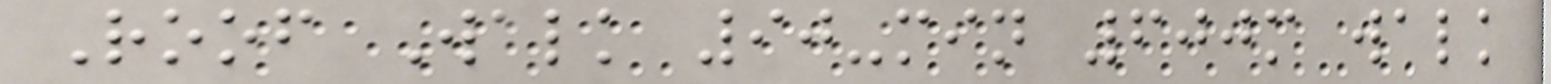Roof Walk 90-min 600m walk
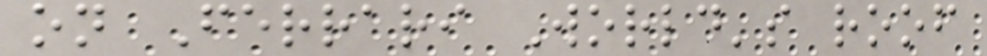on Ferrari World's roof
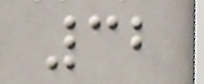32
